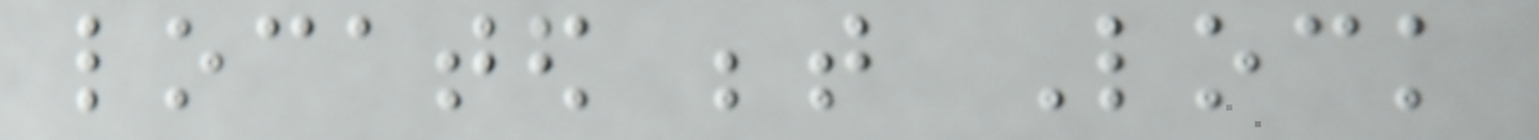located between Lock
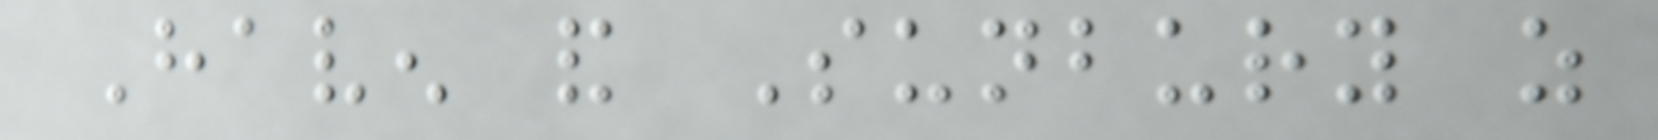Haven and Sunbury as
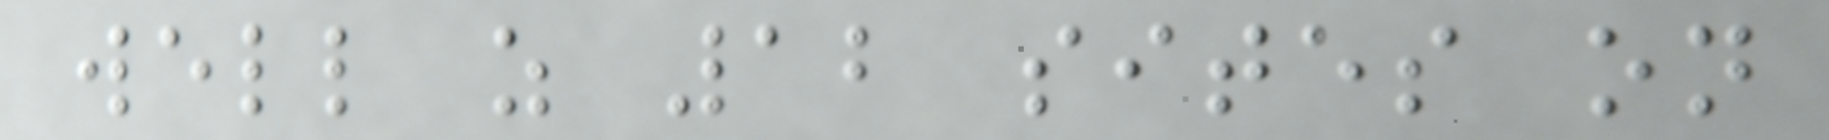well as 12 sites on
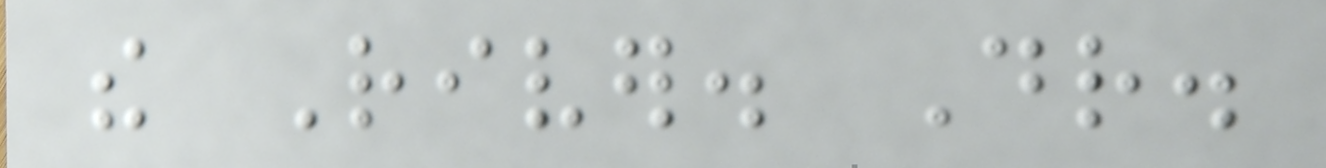the River. Dr.
